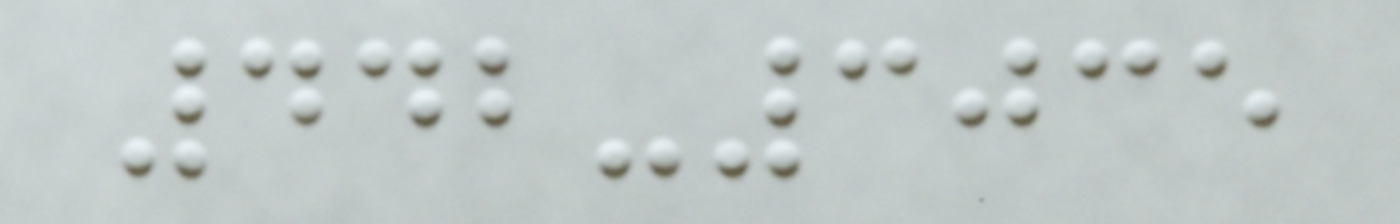442-3035
